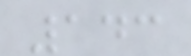143
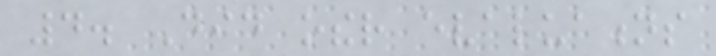4. Did other evaluations
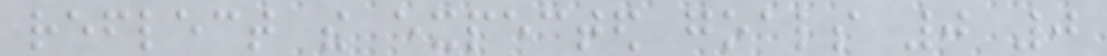reflect the expected goals 0 0
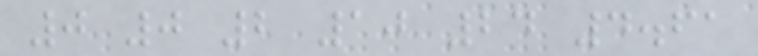0 0 2 10 24 4.61
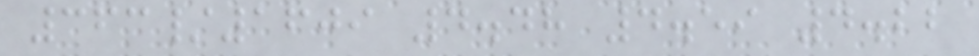363/1609 4.48 4.59 4.22
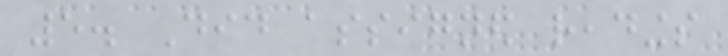5. Did assigned readings
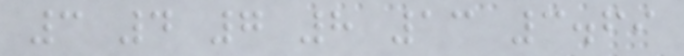3 4 7 8 13 3.69
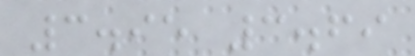3.95 3.69
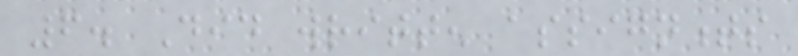6. Did written assignments
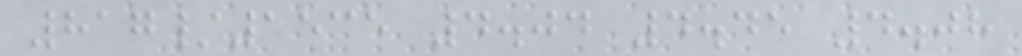817/1535 4.04 4.45 4.08
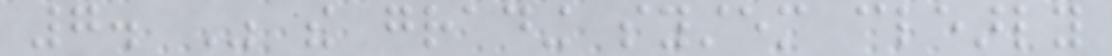7. Was the grading system clearly
